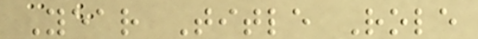Year Title Role
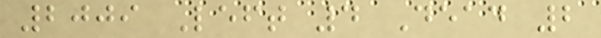2009 Left 4 Dead 2
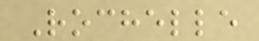Rochelle
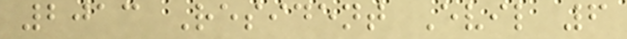2013 Resident Evil 6
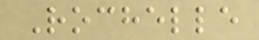Rochelle
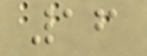16
